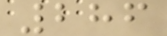286
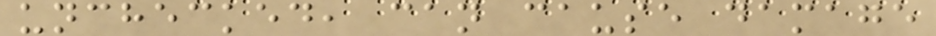unchecked, can cause damage
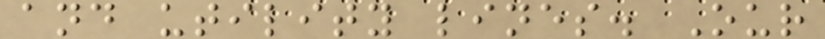and utility lines. Our
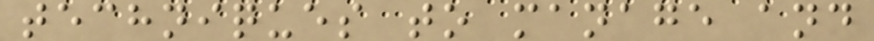techniques to manage and
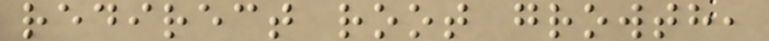redirect root growth,
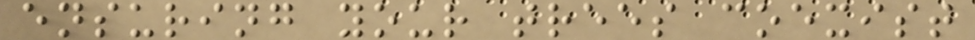ensuring your trees coexist
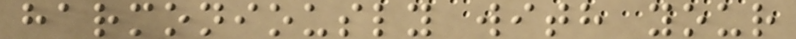harmoniously with your
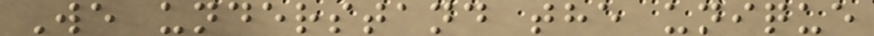We understand the unique
